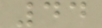44
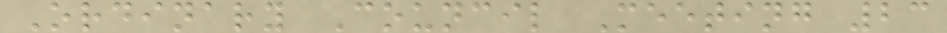Ordinary Council Meeting 23
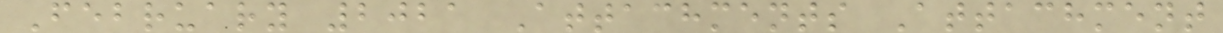February 2021 Attachments Attachment
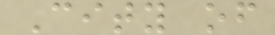City of
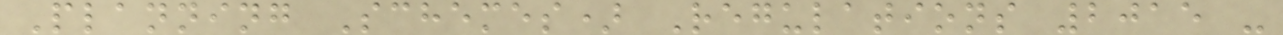Planning Schemes) Regulations 2015 -
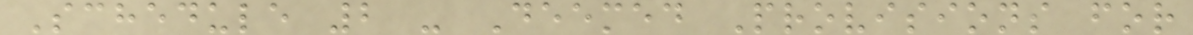Schedule 2 - Deemed Provisions for
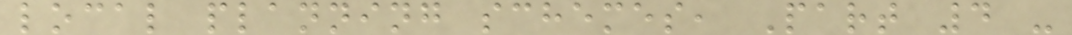local planning schemes, Part 4 -
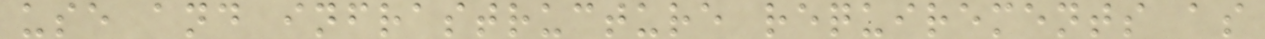use and infrastructure requirements as
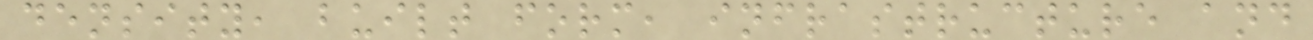density, built form, infrastructure and
